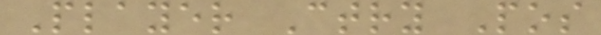Player Ctry Pos
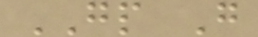GP G
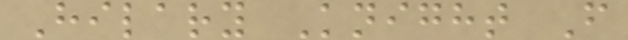Hilary Knight F
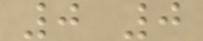0 0
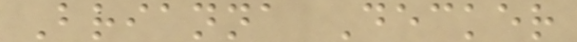Brianna Decker
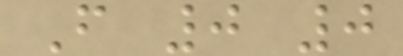F 0 0
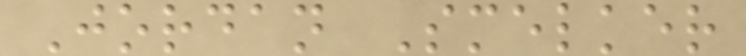Jordan Smelker
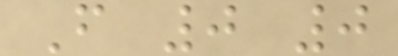F 0 0
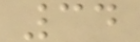34
